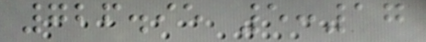726.95 5:17
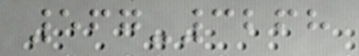567-3268
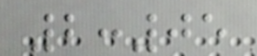2:05
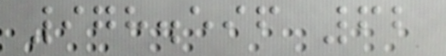978.596 62
